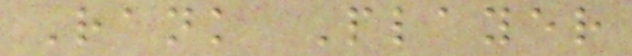Rank Player
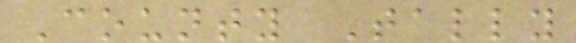County Tally
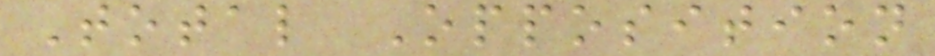Total Opposition
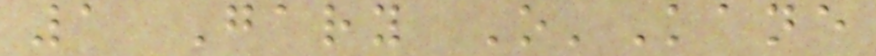1 Gary O'Kane
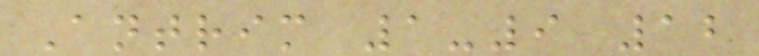Antrim 1-9 12
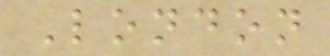London
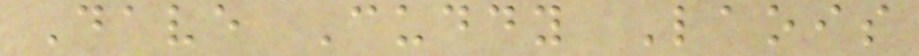Dave Cuddy Laois
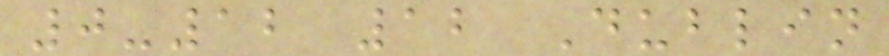0-12 12 Dublin
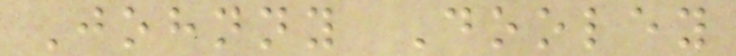Johnny Dooley
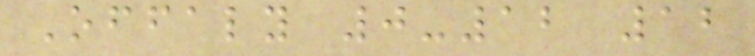Offaly 0-12 12
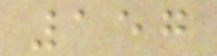157
